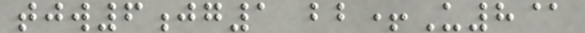tjw6jg1 bb+U8@
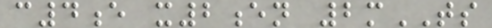c4e x2en 2mTS
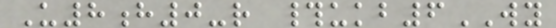U8h0-r #ukb6WY
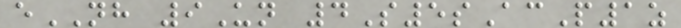eNH 9Un 4S5sAcP1z
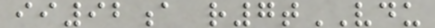ii92a r7tVDU
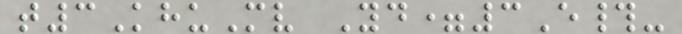t3KhuMv Yd=3E#-
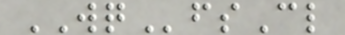WQfsCl
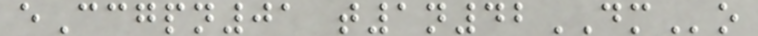eCcgpn01 t1n42DMo
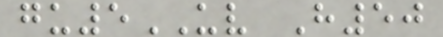gu5UV H50
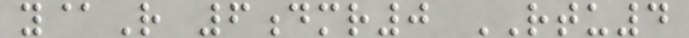y@R 6dmr0 RTU4
